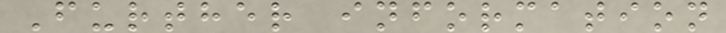Further information
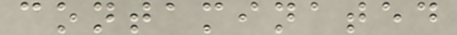contaminated
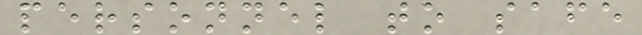personnel to safe
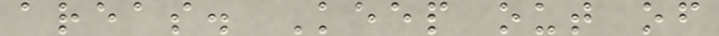areas. Keep out of
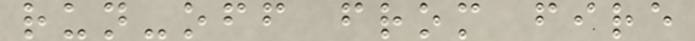run-off from fire
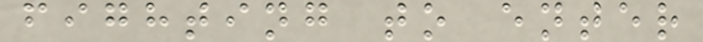fighting to enter
